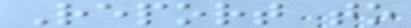Report to
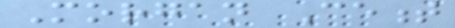Morgan Cement
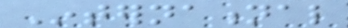International
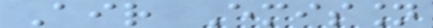Air Emission
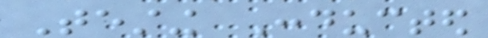Testing Conducted
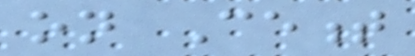on Cement
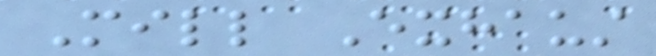Mill Exhaust
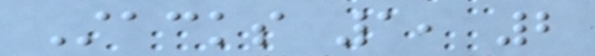Stacks 1, 2
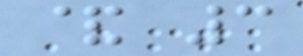& 3
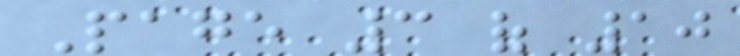Page 3 of 10
